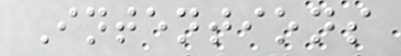Intentions
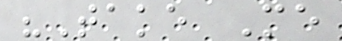"Take Me
